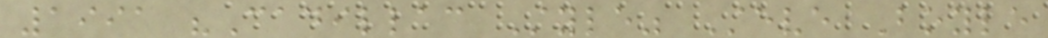1991 "Cadillac Style" Steve Boyle
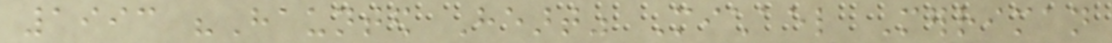1993 "Haunted Heart" Michael Merriman
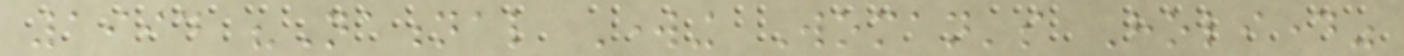1994 "National Working Woman's Holiday"
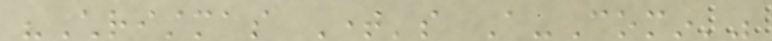"Christmas Time's A-Comin'"
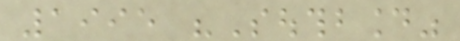1995 "Southbound"
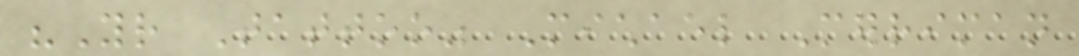"Your Tattoo" Michael Merriman
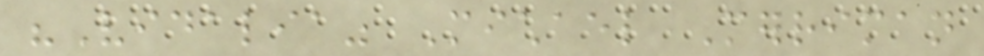"Vidalia" Michael Merriman
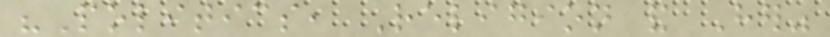"Politics, Religion and Her"
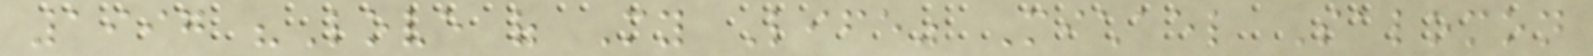1997 "Love of My Life" Michael Salomon
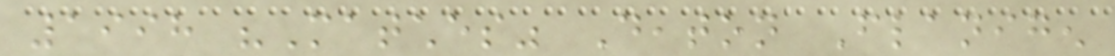1998 "Matches" Deaton Flanigen
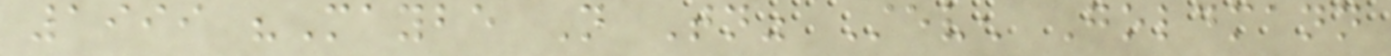1999 "Maybe Not Tonight" Steven Goldmann
